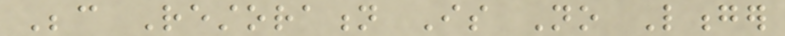Because Restoration Is No Longer
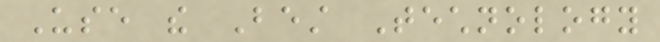Use the Best Technology
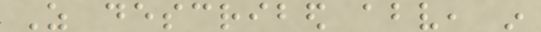As described above, in
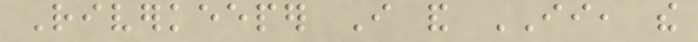Riverkeeper I and II, the
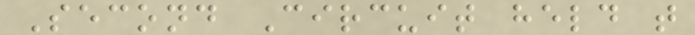Second Circuit held that
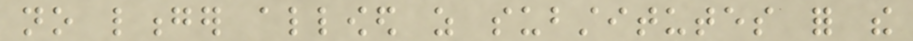no longer allowed as substitutes for the
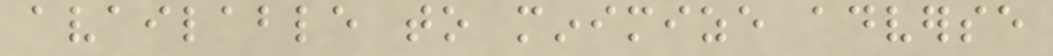available to minimize adverse
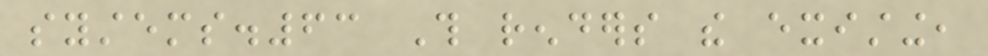systems.63 This renders the existing,
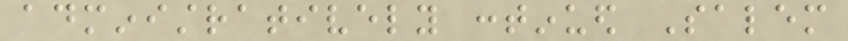administratively continued Salem
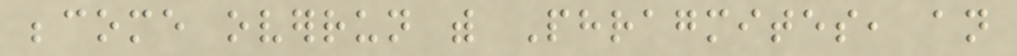become overrun with Phragmites, an
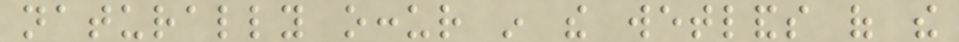naturally occur in the wetlands of the
